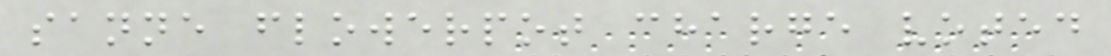sanne flowerpot charge voted
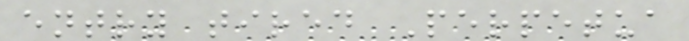entry tired Perpetua
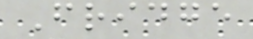Fridge
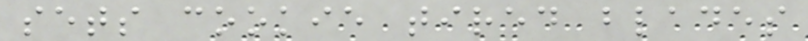sets cookie tired blades
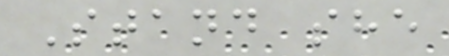Stand she
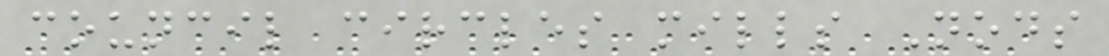council circles mills Nods
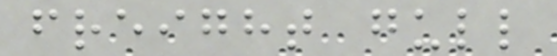freight gull
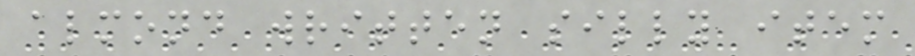almond written silly item
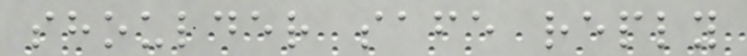shoulder safe reply
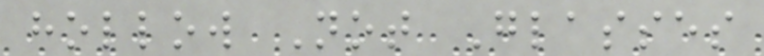hollow Not Glasses
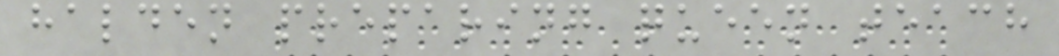halden preparing queen teach
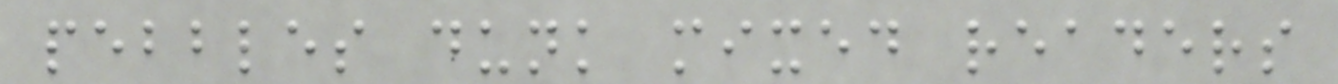pebbles dunk mixed readers
